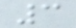3
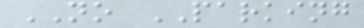NO PARKING
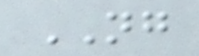NG
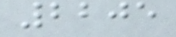2205
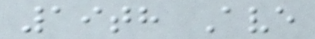19th Ave
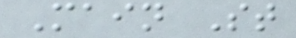Main St
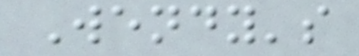Wendy's
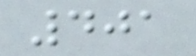401
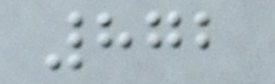872
